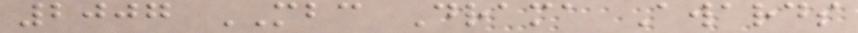2007 MBC Drama Awards
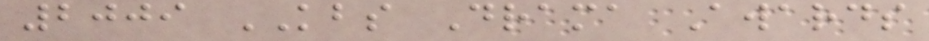2009 KBS Drama Awards
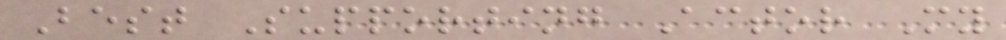Best Supporting Actor My
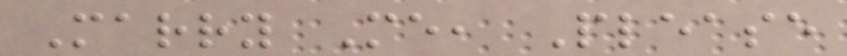Marry Me, Please
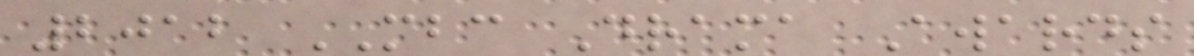2012 MBC Drama Awards
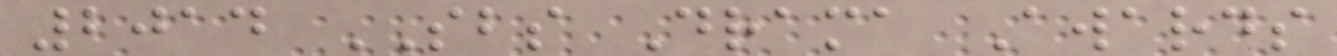2014 SBS Drama Awards
